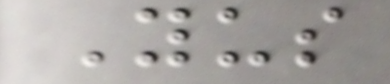Yus
